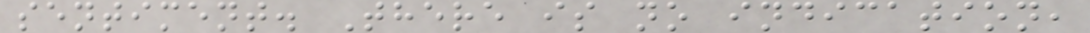sentiment. There is no indication,
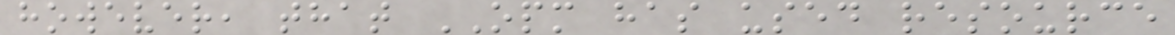however, that OPM has used resource
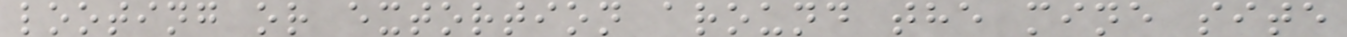looting or extortion around the mine site
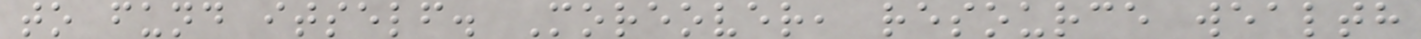to fund itself. Moreover, resource wealth
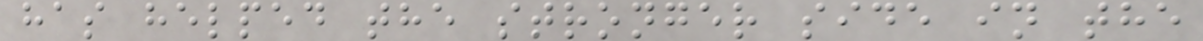has helped the stronger side in the
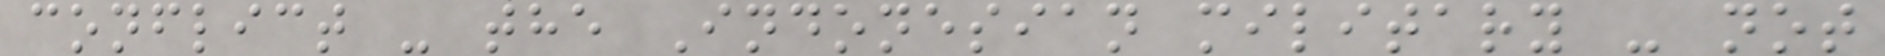conflict - the Indonesian military - not
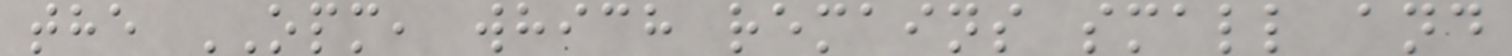the OPM, which remains small and
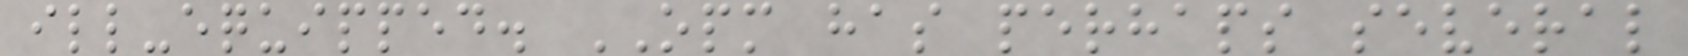ill-equipped. OPM has perhaps several
